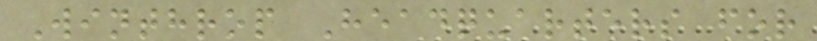Winthrop Headquarters for
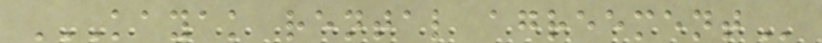KAYAK RENTAL AGREEMENT
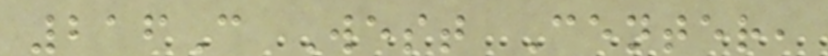216C West Center,
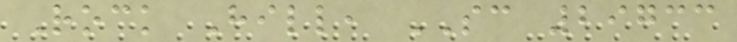Rock Hill, SC 29733
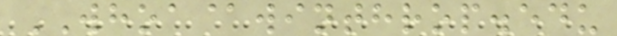WHOA@winthrop.edu
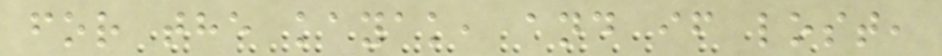for the kayak, and if lost,
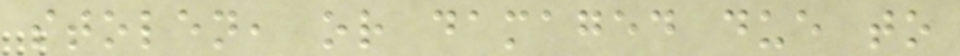stolen, or damaged due to
